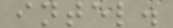intel.
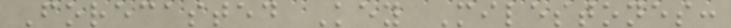Forecasted Key Milestones:
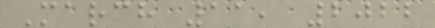March 11, 2022
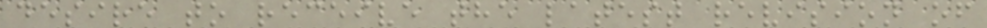desire to receive the latest revision of
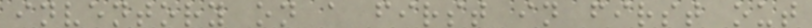inventory on a first in first out
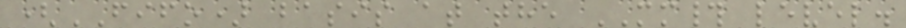(FIFO) basis at the MM# level.
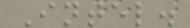Intel.
